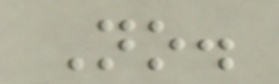No.
